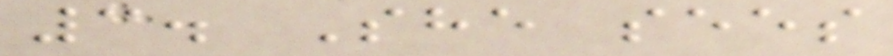3. She sees
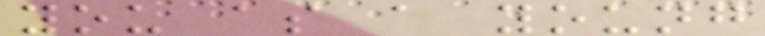you as a young
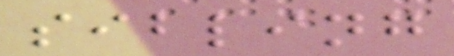sibling
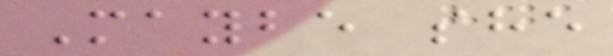Maybe she
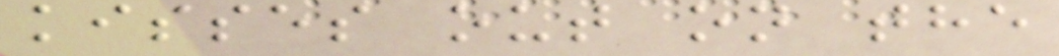kisses out on the
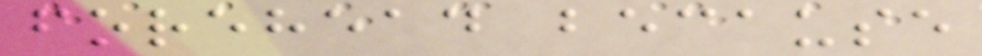forehead because
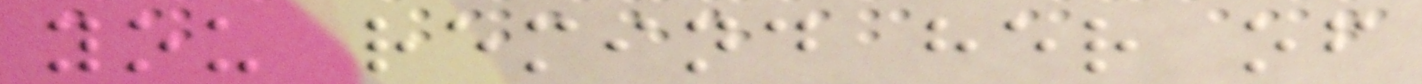you remind her of
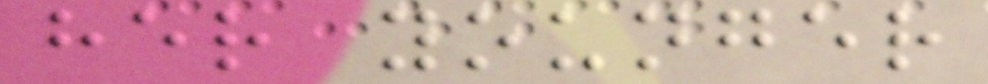her younger
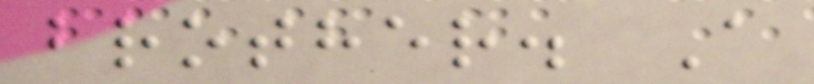brother. A
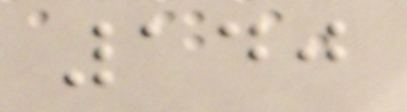140
